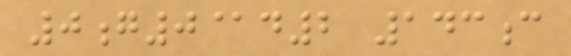0g0@d2 143c
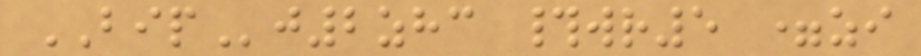BIPj2zhc #wr5 =zi
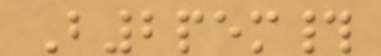B2pem#
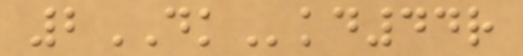2DKkd44r
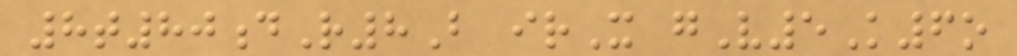8t80dR8B irX gV5K6o
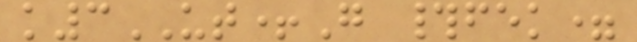k3UT+G #fek=
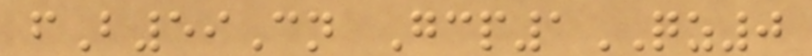fB59Cn Gcp1QZ0
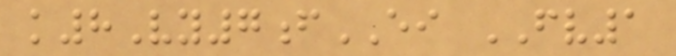k8Vy7fEI FV1
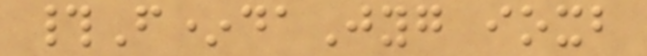#F*daJyg ioxb
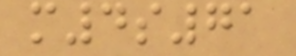m4s71
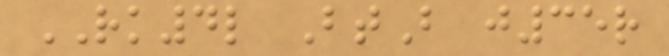RK4l BtB j35r
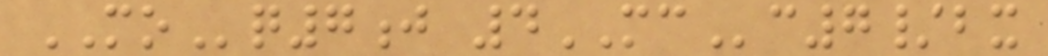MOq7j 4MCc7/bx
